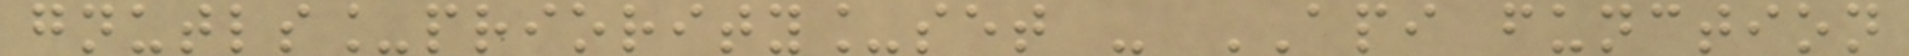gnutls_priority_set - API function
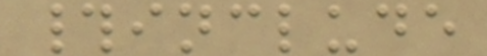#include
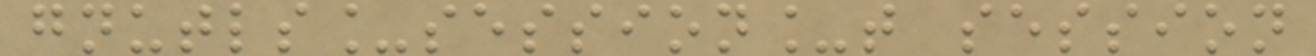gnutls_session_t session
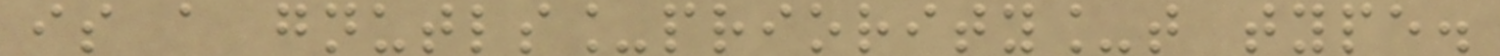is a gnutls_priority_t type.
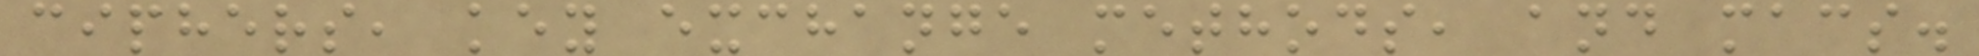ciphers, key exchange methods, and macs.
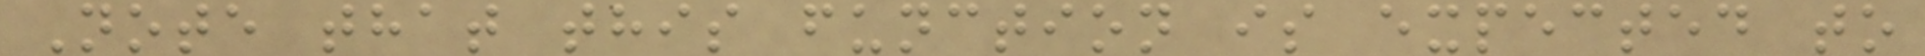Note that this function is expected to
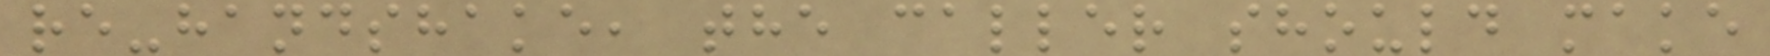re-handshake, the caller should make
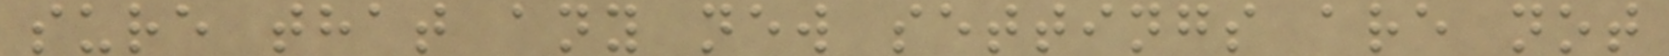sure that any new settings are not
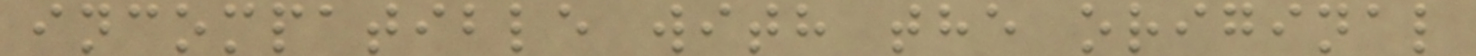incompatible with the original
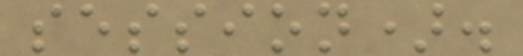session).
